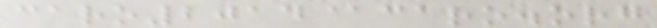caro2014@caro.org
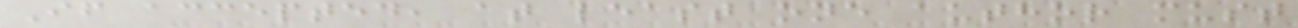If accepted, at least one author must
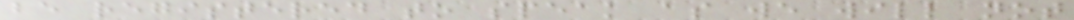be registered to speak as we will not
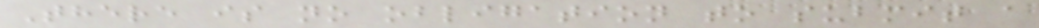There is no obligation to submit a
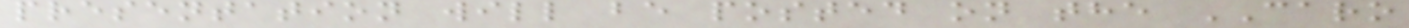presentation will be posted on the CARO
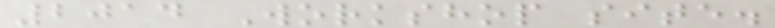2014 Workshop site.
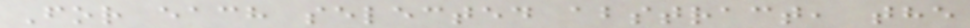For each selected abstract, the
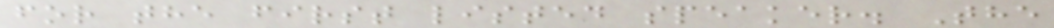for the first listed speaker. The
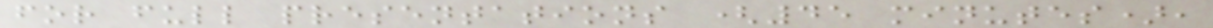for full presentations (45 minutes),
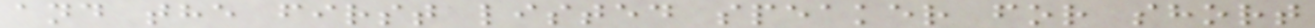and the first listed speaker for short
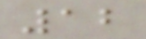12
